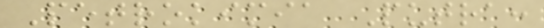Petrokimia Putra:
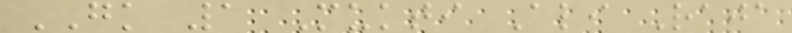GK 1 Mukti Ali Raja
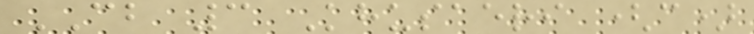CB 3 Khusaeri (c)
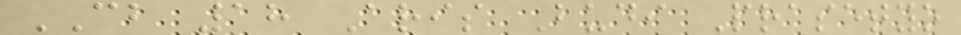CB 18 Aris Budi Prasetyo
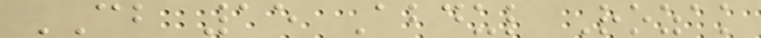CB 15 Abdul Rozak
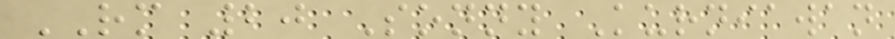RM 20 Sonny Kurniawan
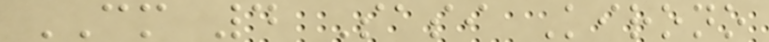CM 4 Sasi Kirono
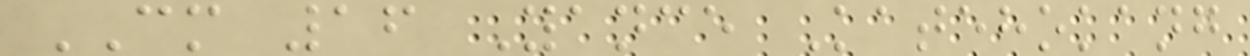CM 16 Yance Katehokang
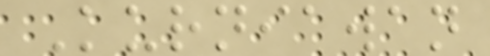Kurniawan
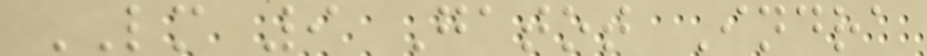LM 9 Gatot Indra
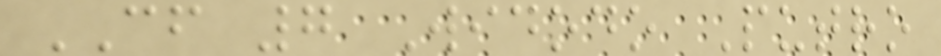CF 7 Widodo Putro
